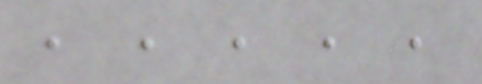, , , , ,
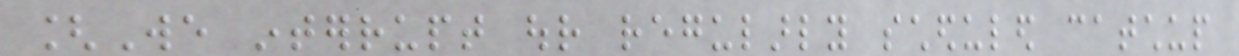[We interrupt our regularly scheduled catchup
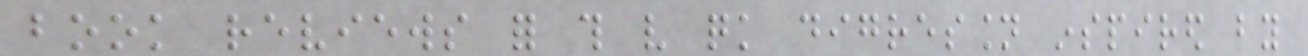book reviews for this very quick digression inspired by
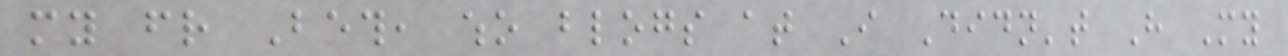my friend Beth, who blogs at I Didn't Have My
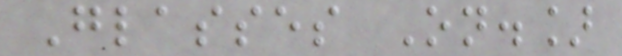Glasses On.]
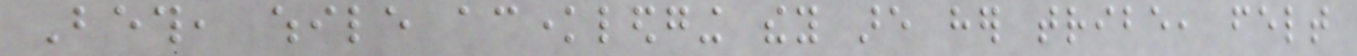Beth, while acknowledging they are her tribe, felt
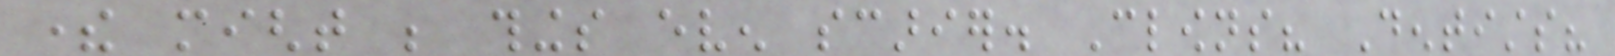there might be things even scarier. Clowns? Dentists?
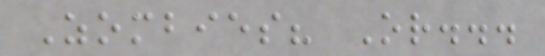Zombies? Or...
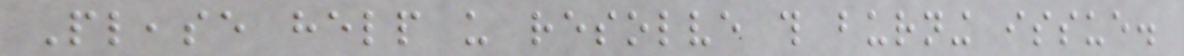Please help us resolve this burning issue.
